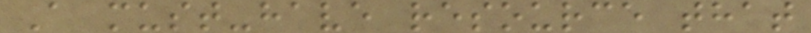A must-have resource that
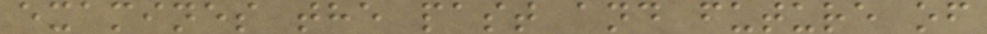examines the past and future of
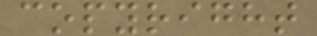copyright
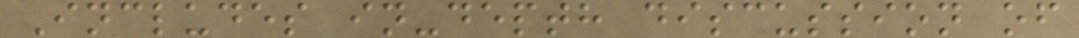Includes in-depth discussion of
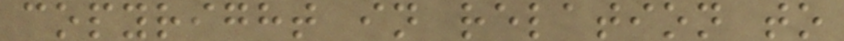copyright in relation to
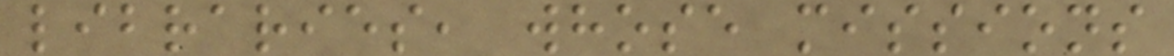libraries, whose missions
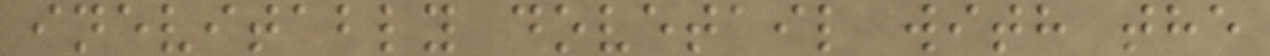inevitably dovetail with the
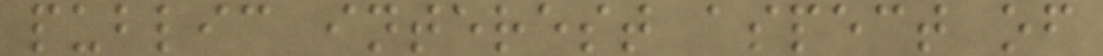public interest aspect of
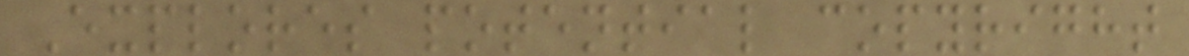Explores potential copyright
